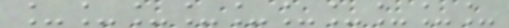__________
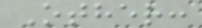Other:
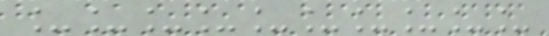__________
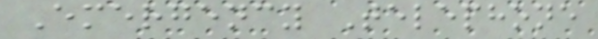Emergency Telephone
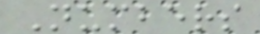Numbers
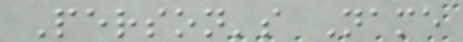Person's Name
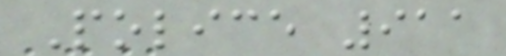Police 911
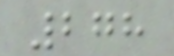278
